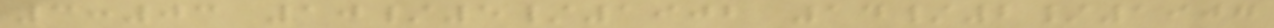3:03 10/5/1902 14/2/1907
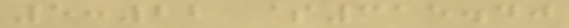5:22 $315.40
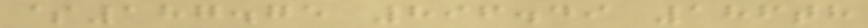$187.75 896.49 186th
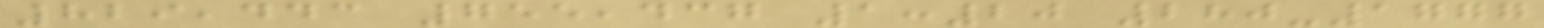829,443 755,437 1:20 280-1777
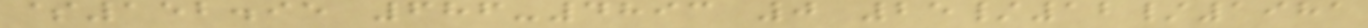$152.95 686-4893 0 25/12/1981
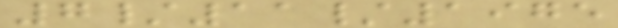7/11/1975
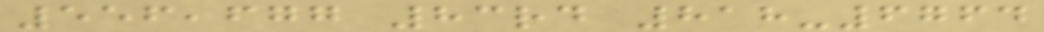556,677 83rd 818-6764
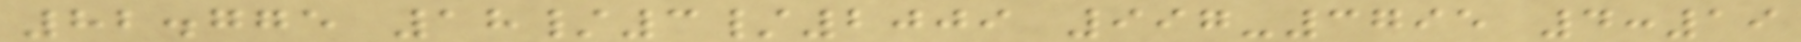82.775 18/3/2009 997-3795 4:19
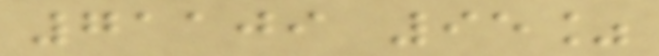71109 95%
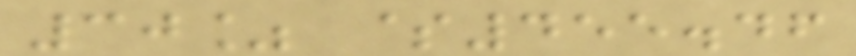30% $455.46
